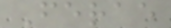Ferae
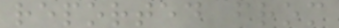reported from
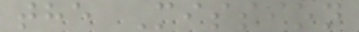the Mission
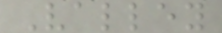Valley
